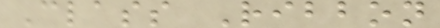Class Ribbon
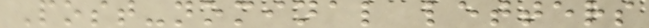Post-nominal letters
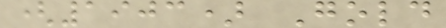(1903) Gold
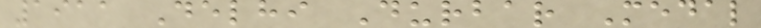1911 Delhi Durbar Medal
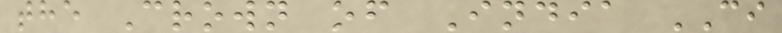the Crown of India CI
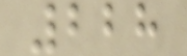228
